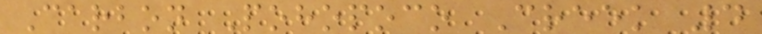Carbon Pohopoco Creek 4
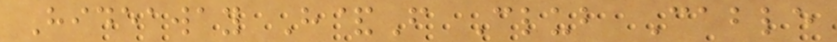Hideaway H&F Club Cable
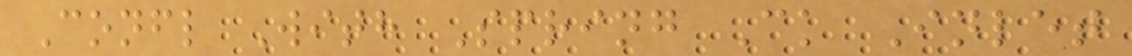Confl With Spring Ck Inlet
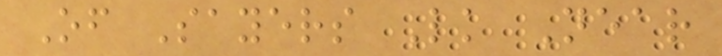Of Sayers Lk Near
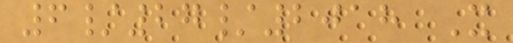6/27/2018 X
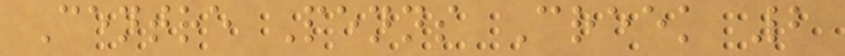Centre Penns Creek 2
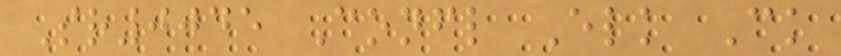Sr0045 Confl Elk Ck
